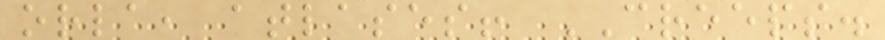orla, atlases! CREEPS.
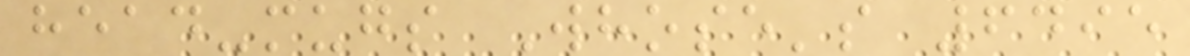head-mugs Whose's 6495
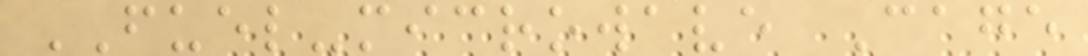FUEL-microwave Cage
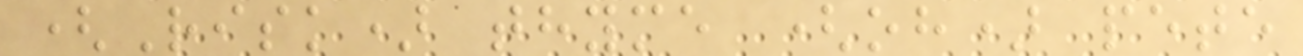(Risk) thyme (oh) pete
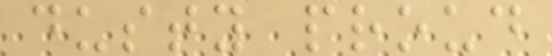dusty proud
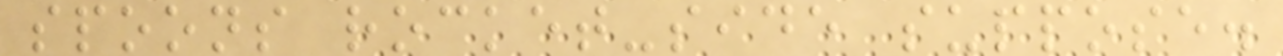spoons rocket-side suppose.
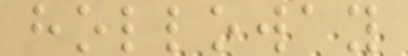holloway
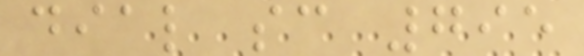dial sc 795
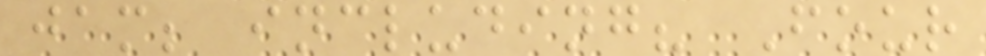jam; including? Four
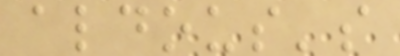aldous's
